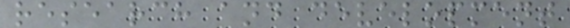research and development
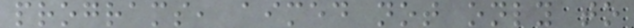programs, aimed not only to
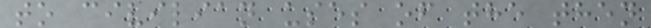to civilian uses of the then
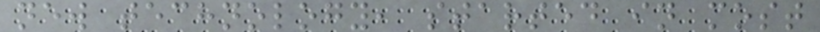new technology, started in most
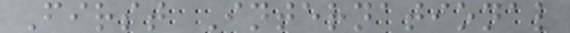First International
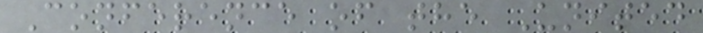Conference of the United
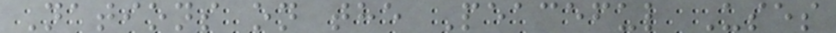Nations on the Peaceful Uses
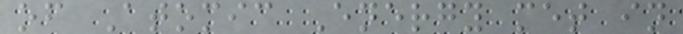of Atomic Energy met in
